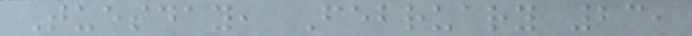Tuesday, February 23,
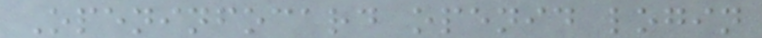Openinfocard openid login
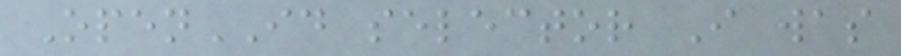OpenID selector I was
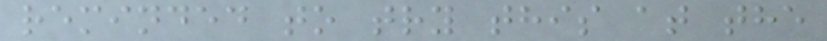reminded to try this at the
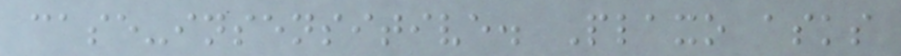case-insensitive. Plaxo asks
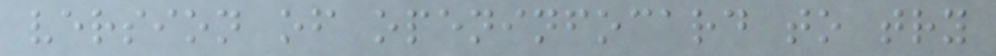version of openinfocard to try
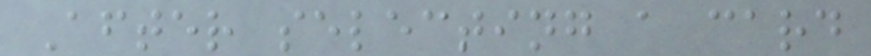After selecting a card
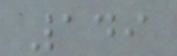149
